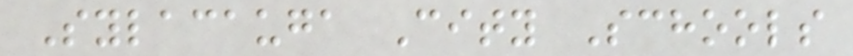Sylacauga City Schools
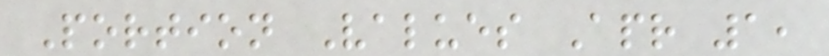Portion Values Apr 1,
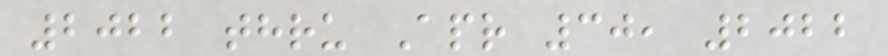2022 thru Apr 30, 2022
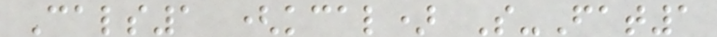Cals1 (kcal) S-Fat1
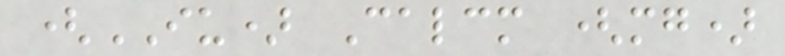(IU) Calcm (mg)
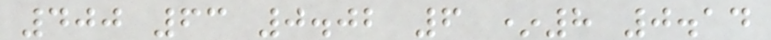400 63 0.02 6 *8 0.14
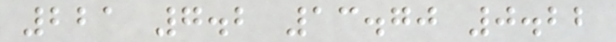221 7.2 13.70 0.22
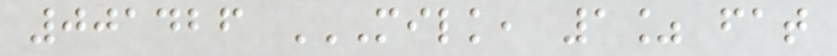001426 MILK, 1% FAT
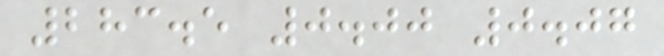283.5 0.00 0.07
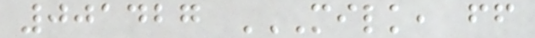001427 MILK, FF
